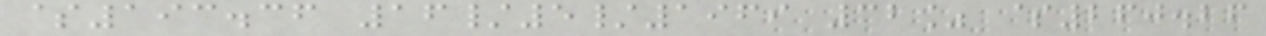$193.36 16/5/1969 32% $260.26
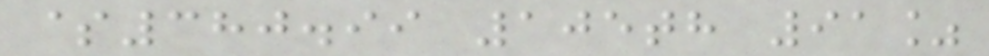$380.99 105th 91%
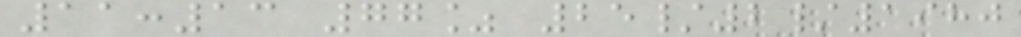11:13 77% 25/2/1980
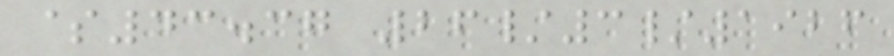$43.37 26/3/1926
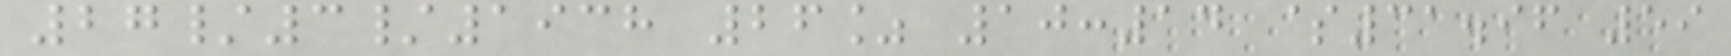27/3/1938 26% 10:14 $31.96 59
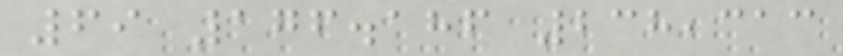69 176.186 238,313
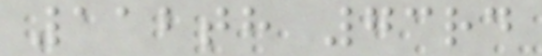112th 73rd
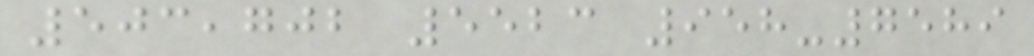503,702 5523 958-7589
